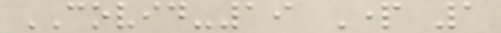COVID-19 Part 1
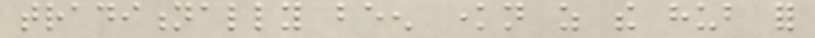traditionally been known as the hub for
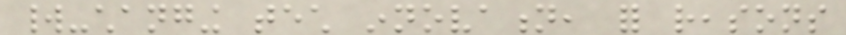world-changing tech innovation, for reasons
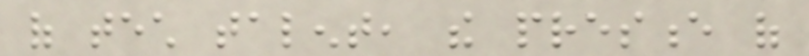of tech talent, the presence of
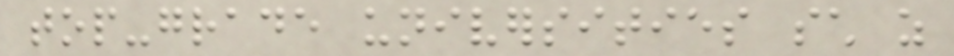top-grade universities such as
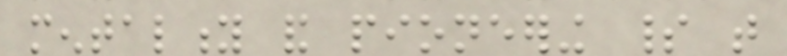mentality and pioneering spirit that
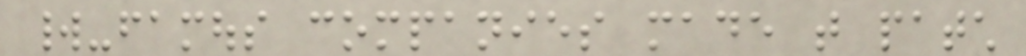world-famous companies made that patch
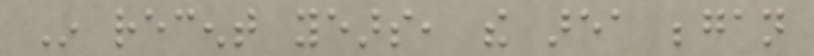In recent years, the area began
